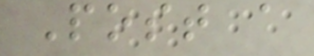Post a
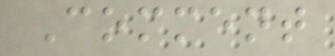Comment
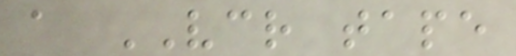a VCR tape
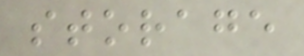storage
